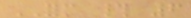FORM # 6
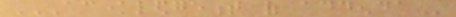ACKNOWLEDGEMENT OF ADDENDA
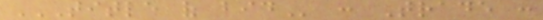TITLE OF BID : Trade :
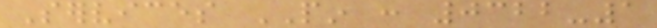Services PIN : 0322-1
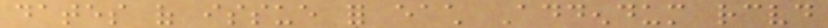dates of issue for each Addendum received
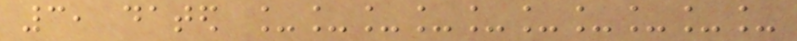3, dated __________
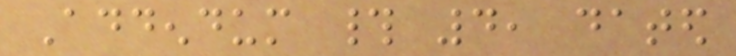Addendum # 4, dated
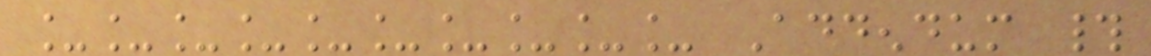__________ Addendum #
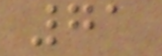71
